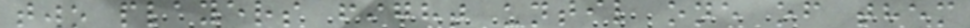two players fight until one of them
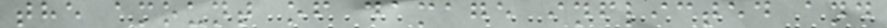the amount of damage inflicted and
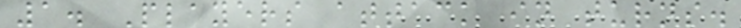1. Players attack in turns.
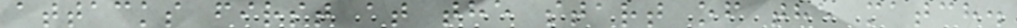attacks first at the start of the match.
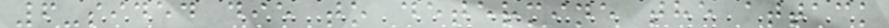6-sided die to determine the attack
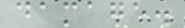damage.
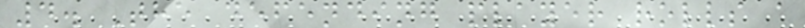4. The defending player rolls a
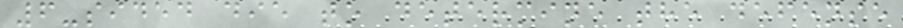6-sided die to determine the defense
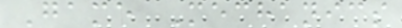Game Mechanics
